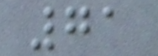71
